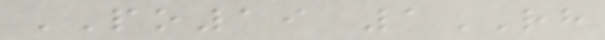PO19 1RH
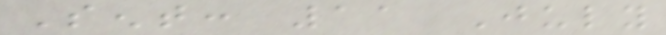Sent: 11 July
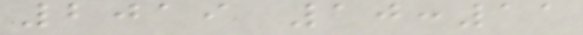2019 10:11
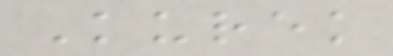Kurek
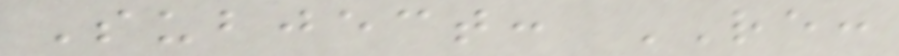Subject: RE:
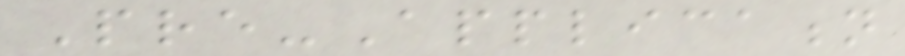Pre-Application
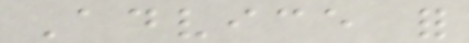Advice for
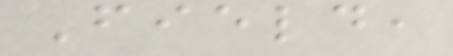Field,
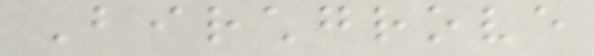Birchgrove
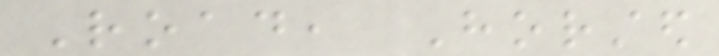Road, Horsted
